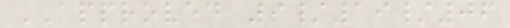APPROVED 9/19/06
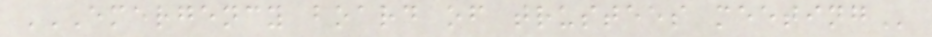EMERGENCY BOARD OF TRUSTEES MEETING
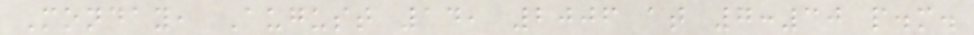Monday, August 14, 2006 at 7:30 p.m.
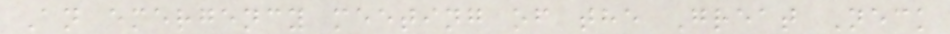An emergency meeting of the Great Neck
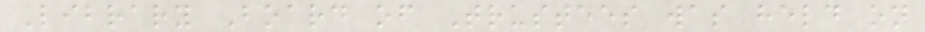Library Board of Trustees was held on
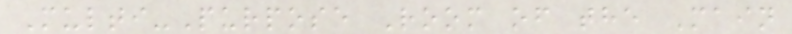Multi-Purpose Room of the Main
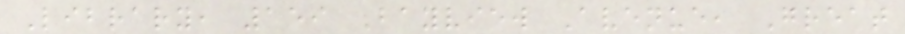Library, 159 Bayview Avenue, Great
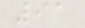91
